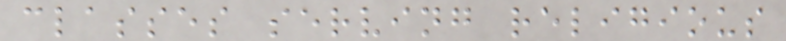classes serving religious
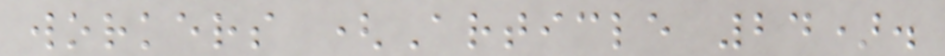workers (Article 24).
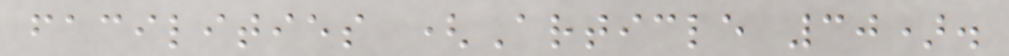facilities (Article 30).
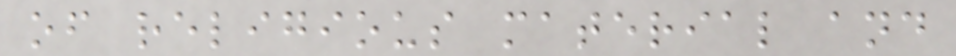of religious material and
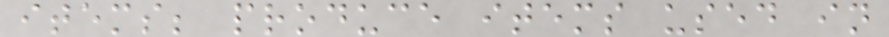items; produce items used in
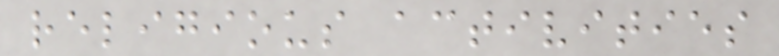religious activities
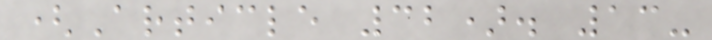(Article 32). 13-
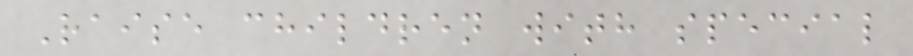Raise children with special
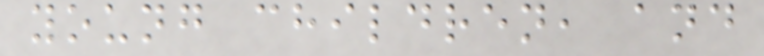young children, and
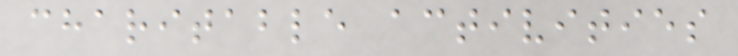charitable activities
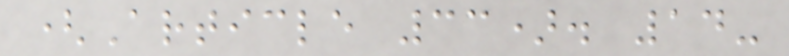(Article 33). 14-
